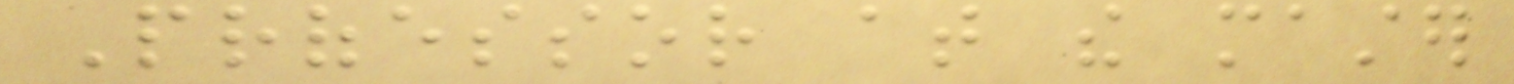Professor at the master
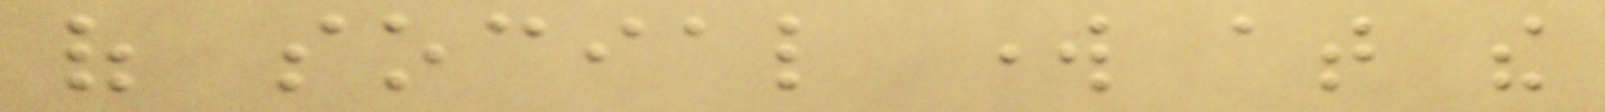of social work at the
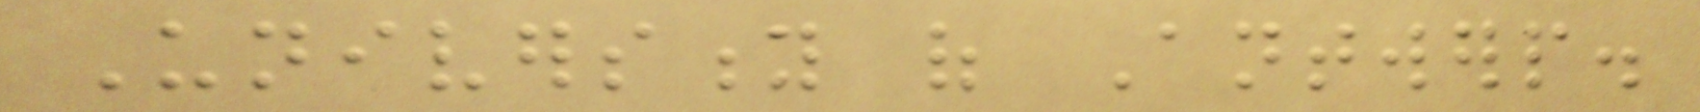University of Antwerp.
